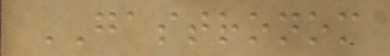GASTRONOM
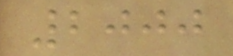2000
